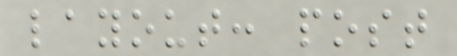layout: post
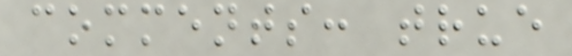comments: true
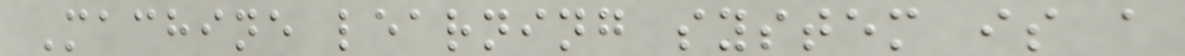Machine learning system is a
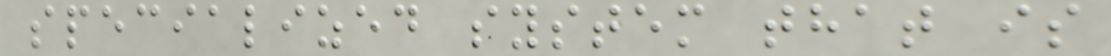specialized system that is
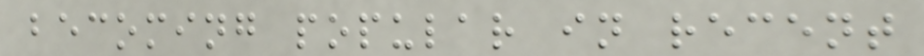becoming popular in recent
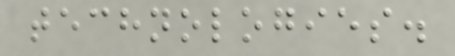technologies.
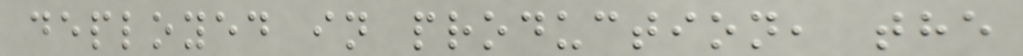deployed in production, the
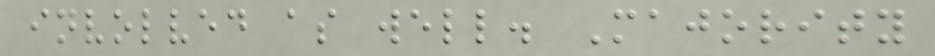involved as well. Majority
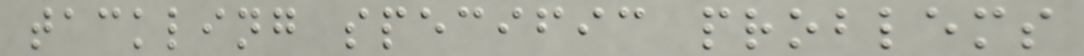tackling specific problems
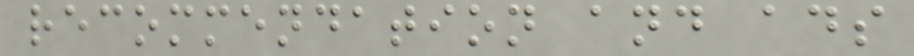recommendation and ads
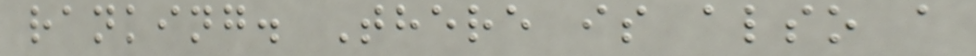ranking. There is also a
